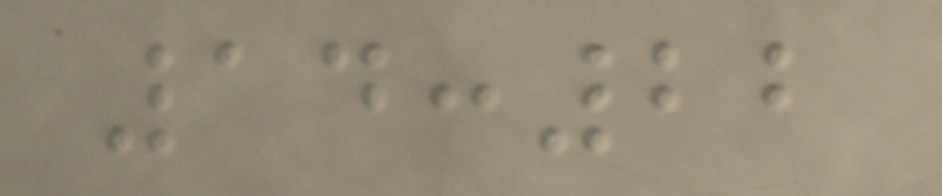14:22
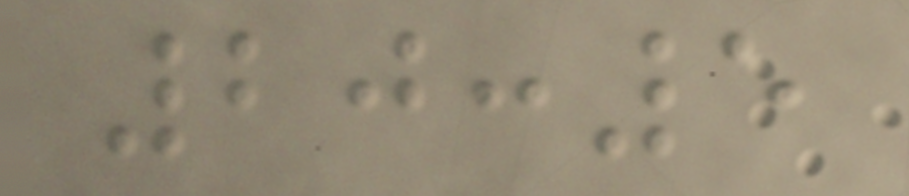20:5
